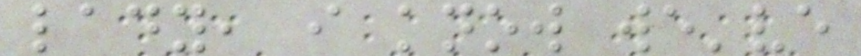lady, i know we've
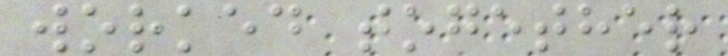worked together
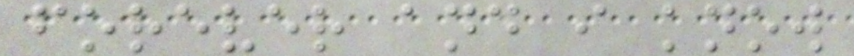forever and i know
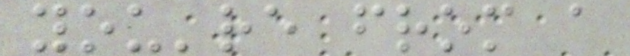you're from a
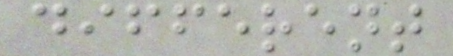different
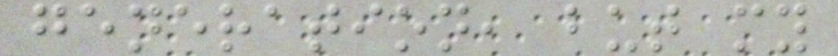generation, but my
